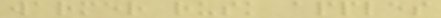warmer rusk apples
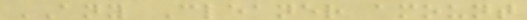ANY Cleaner amount
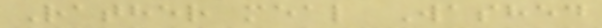Rather meal Washed
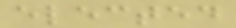elected
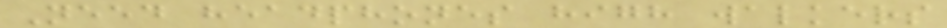Need headphones high walkers
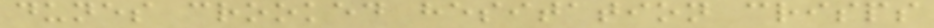dunes crooked hesitation crisps
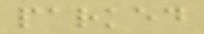parked
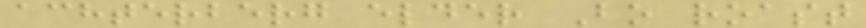achterberg elder Bo roast
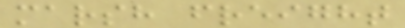marsh freight
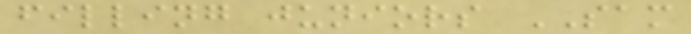filling juniors SAM
